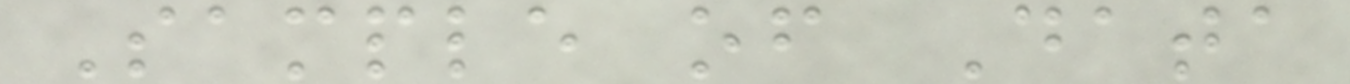Sample of Data
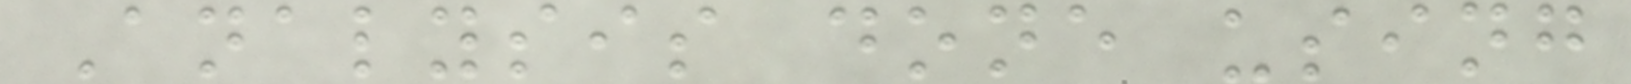Analysis done using
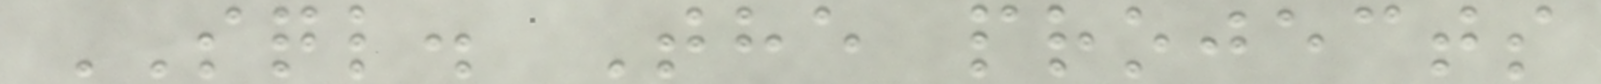SQL. The projects
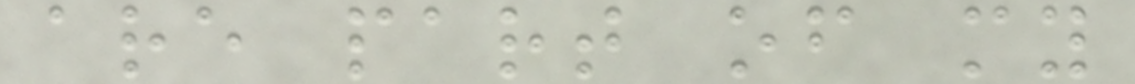are part of my
